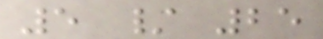5 / 25
